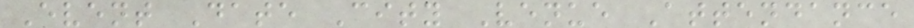Event Date City Venue Attendance
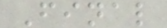Final
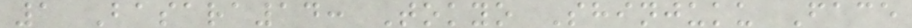1 Basara14: Tokyo Shinjuku Face
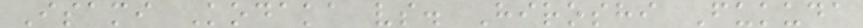Isami Kodaka vs. Hiroshi Fukuda
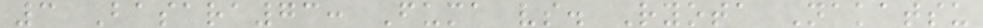3 Basara73: Fuma vs. Ryota Nakatsu
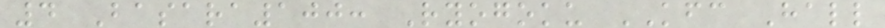4 Basara100: Ryogoku KFC Hall
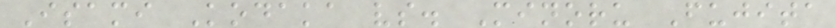Isami Kodaka vs. Minoru Fujita
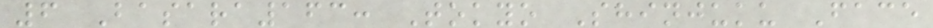6 Basara163: Tokyo Shinjuku Face
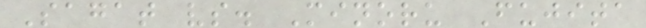Sagat vs. Minoru Fujita
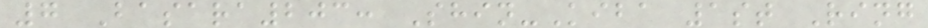7 Basara203: Shin-Kiba 1st Ring
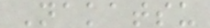Nakatsu
